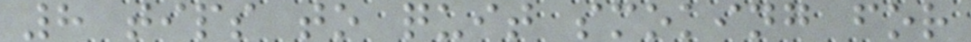8 tips to quit smoking for
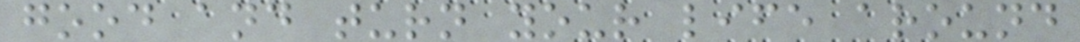good and turn your life around
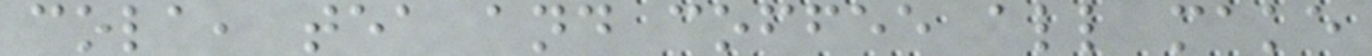cola, tea and coffee all make
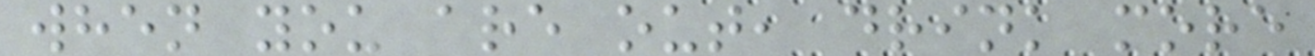when you are out, drink more
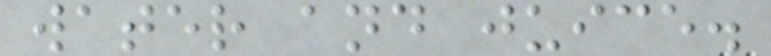water and juice.
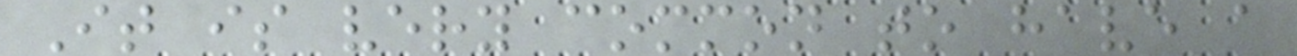It is very common to have a
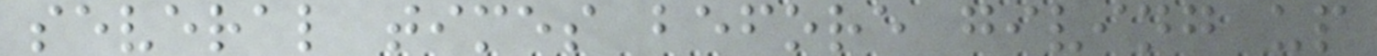several times before giving up
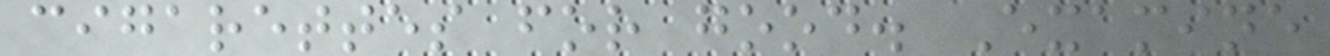cigarettes for good. Examine
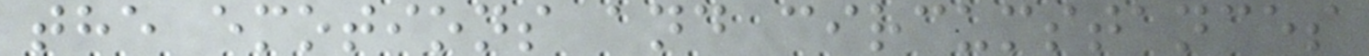the emotions and circumstances
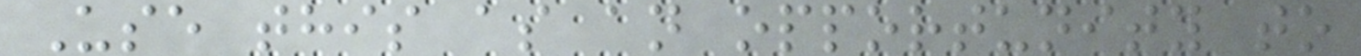Use this as an opportunity to
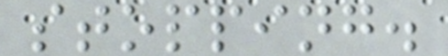stopping.
